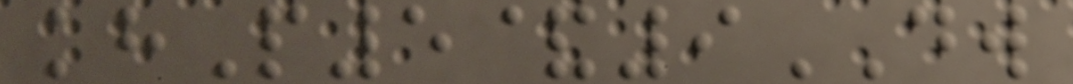khP5&9DW
